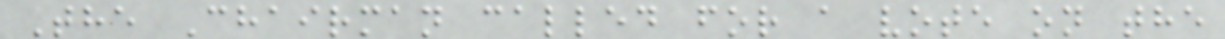The Chairman called for a vote on the
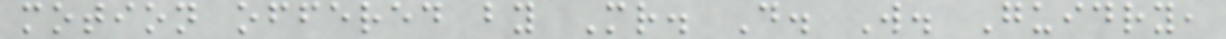motion offered by Mr. D. W. Guidry,
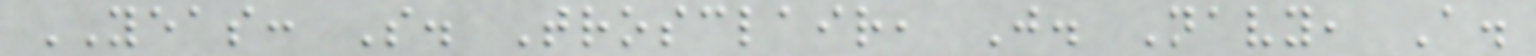YEAS: S. Trosclair, J. Navy, A.
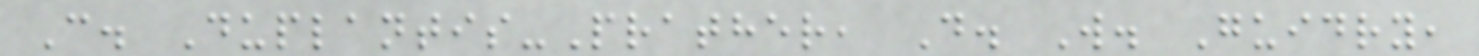C. Duplantis-Prather, D. W. Guidry,
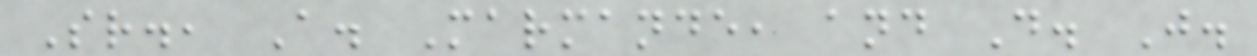Sr., A. Marmande, and D. J.
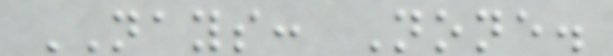NAYS: None.
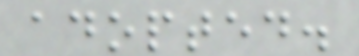adopted.
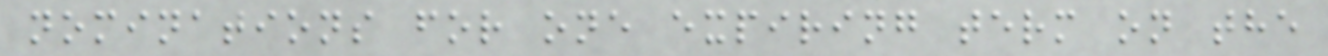nominations for one expiring term on the
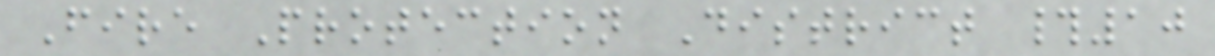Fire Protection District #10
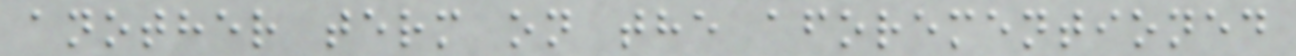another term on the aforementioned
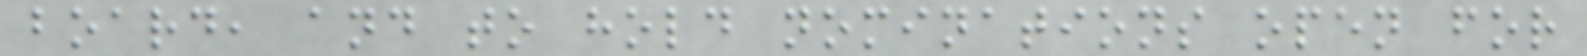board, and to hold nominations open for
